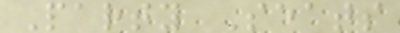Party Seats
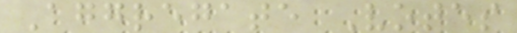Aggregate Votes
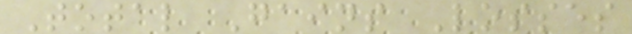Total Gains Losses
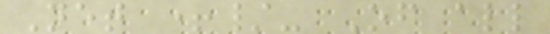Net +/- Of all
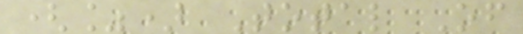(%) Total Of
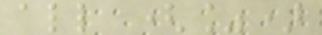all (%)
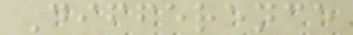Difference
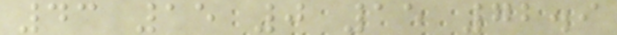43 15 0 15 72.9
